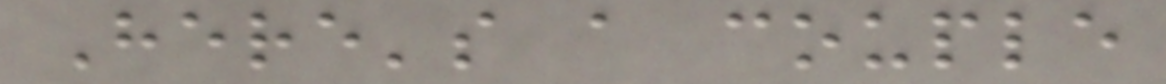Here's a couple
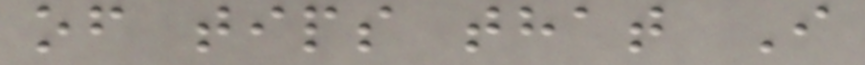of tips that I
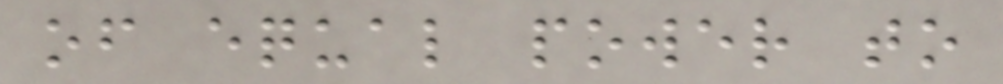of equal power to
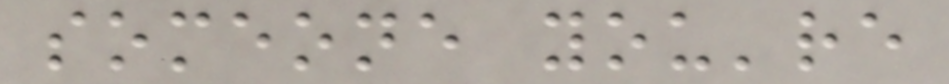someone you're
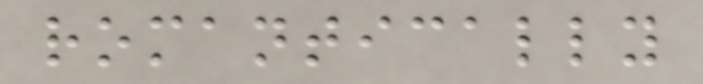romantically
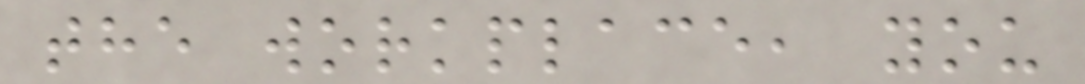the workplace, you
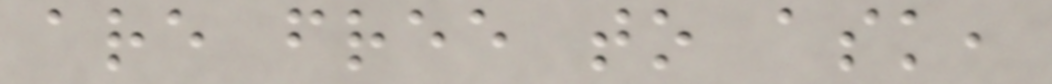are free to ask,
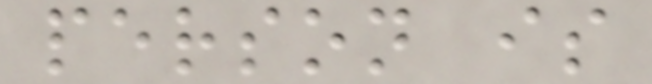person is
